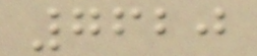7620
